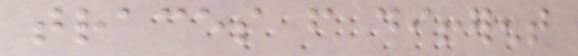traces from different
